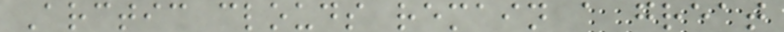Arctic clouds remain a great
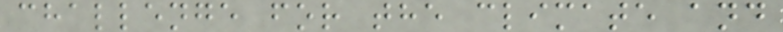challenge for the climate and
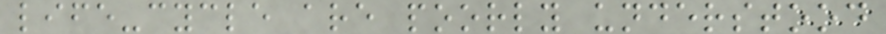life-cycle are poorly understood
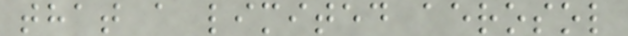that a limited aerosol
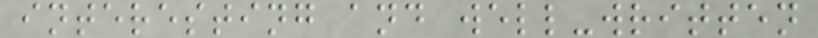interesting and well-written
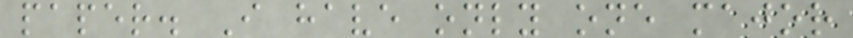paper. I have only one major
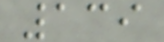139
